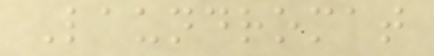Laundromat
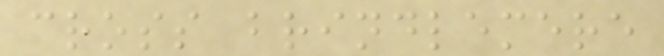cross brindlemere
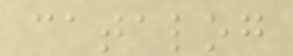catalog
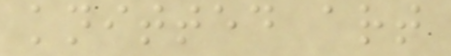knitted art
